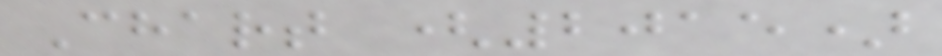Chart (2015)
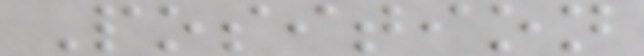Position
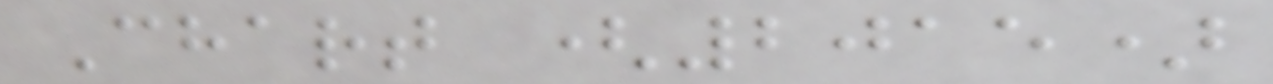Chart (2015)
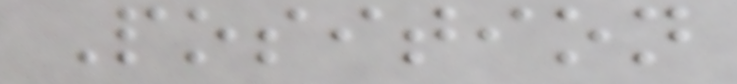Position
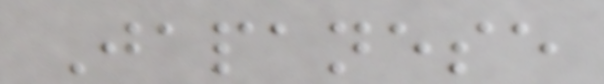Japanese
